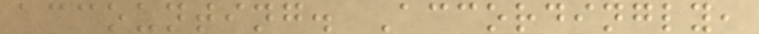accounting. Accordingly,
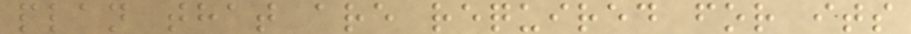plan that are required for its
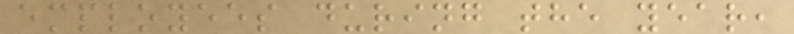employees during the year,
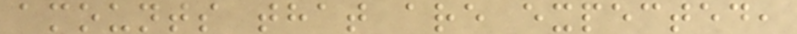amounts that are expected,
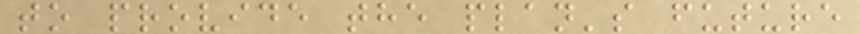to provide the plan's future
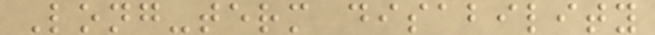Long-term disability
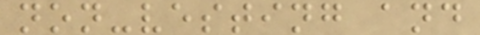non-vesting and
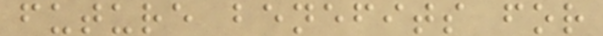future benefits for
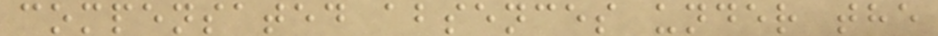compensated absences under the
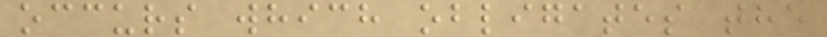occurs which obligates the
